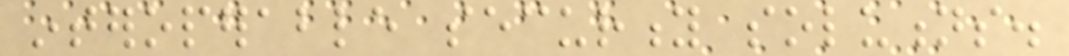interoperable security solutions.
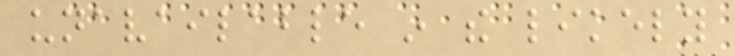unavailable in the likely
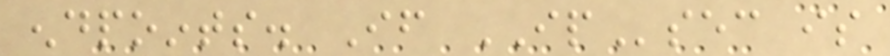endpoints. If IPsec is
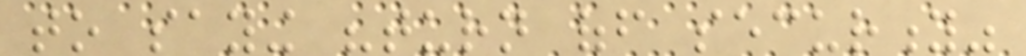to saying "turn off security"
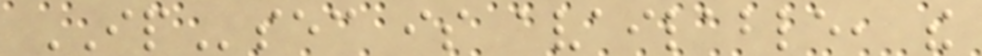IPsec is available, the
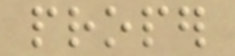proper
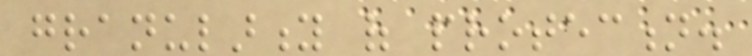granularity of protection.
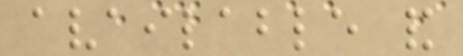available and
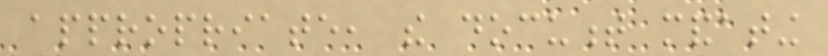appropriate, the document mandating
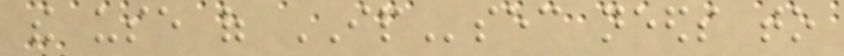the use of IPsec needs to
